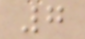7
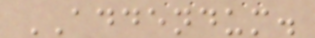ADDENDUM.
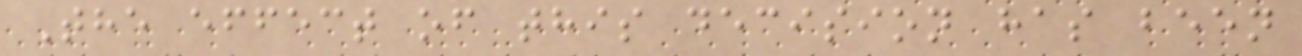The effect of this decision has been
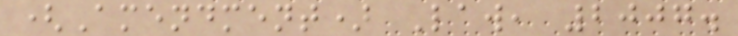(Amendment) Law, 2007.
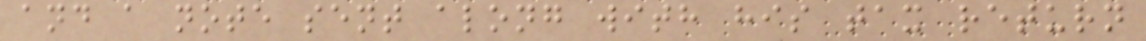and a note sent along with his tax return
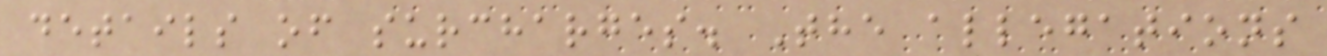details of surcharges. The allegations
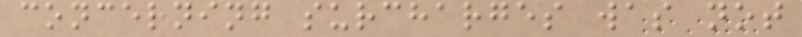concerning surcharges was not
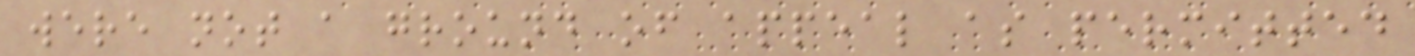were not a ground of appeal as permitted
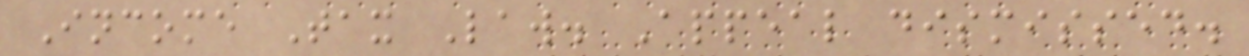Income Tax Law. Appeal dismissed.
